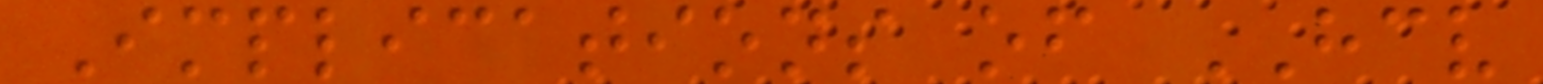Implications of HCV
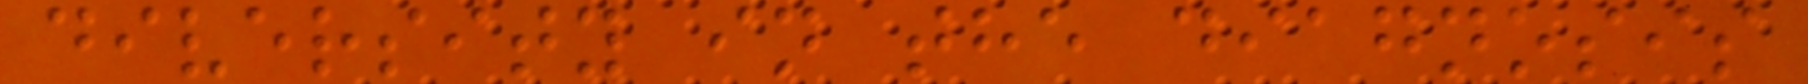diversity in the diagnosis
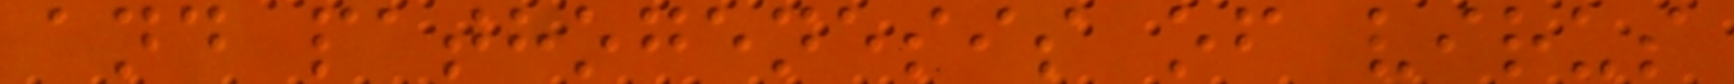and pathogenesis of virus
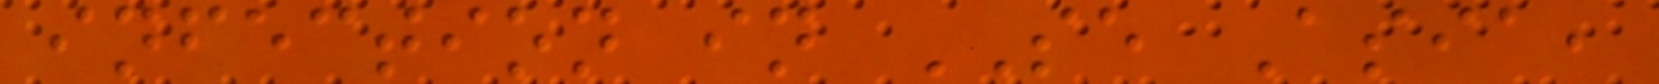infection in SE Asia,
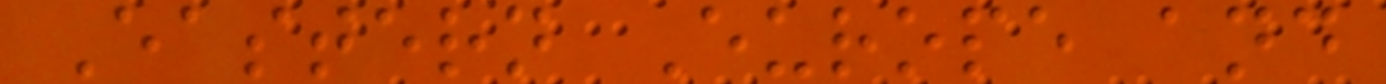Eastern Europe and
